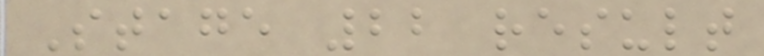Stage 22 result
